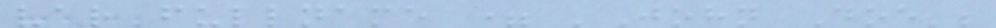var fullname = 'John Doe';
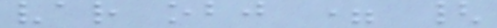var obj = {
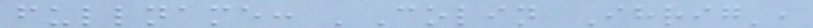fullname: 'Colin Ihrig',
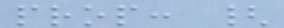prop: {
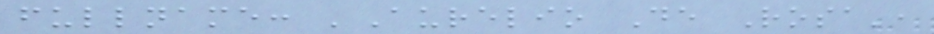fullname: 'Aurelio De Rosa',
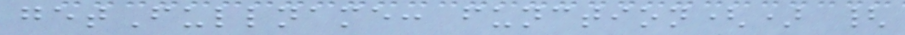getFullname: function() {
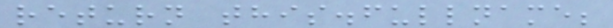return this.fullname;
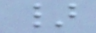}
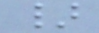}
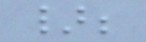};
